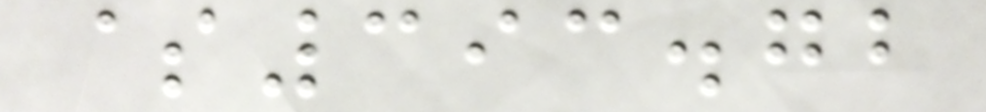$393.72
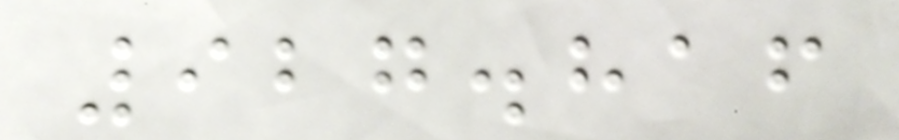927.816
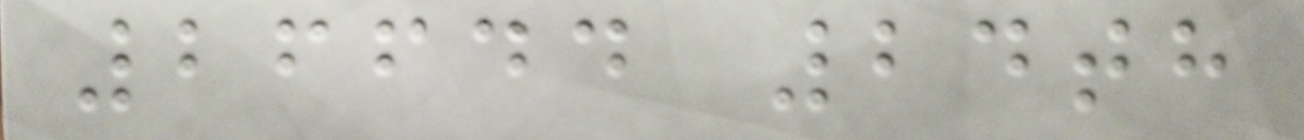26644 24th
